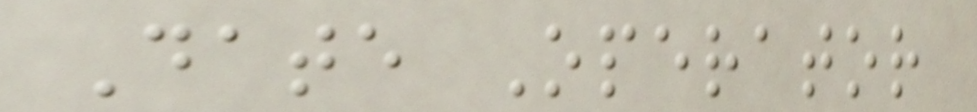Date Operator
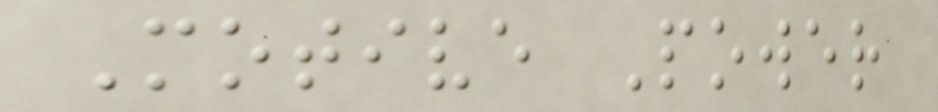Motive Power
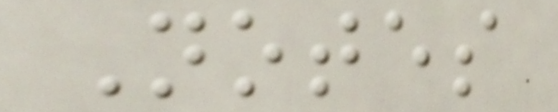Notes
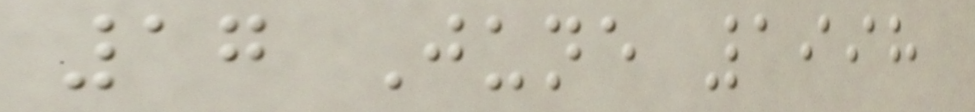17 June 1998
